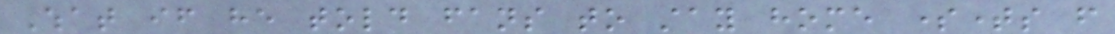What if he told fans to stay home sometimes from
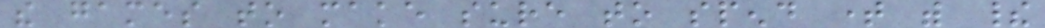the games to make sure to spend time with their
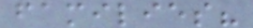families?
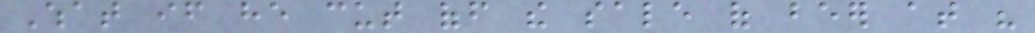What if he cut off the sale of beer at his
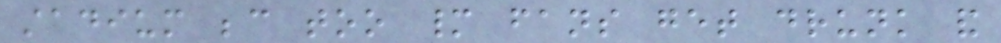stadium because too many fans get drunk and
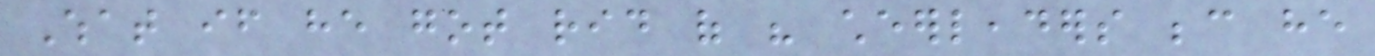What if he got rid of his cheerleaders because he
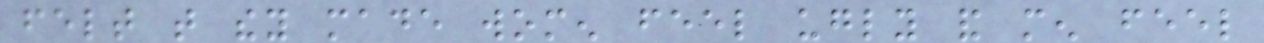felt that they made women feel ugly and men feel
